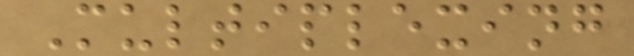Multiplexing
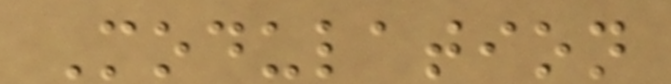Modulation
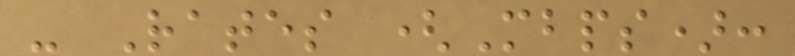- Rates (Mbps):
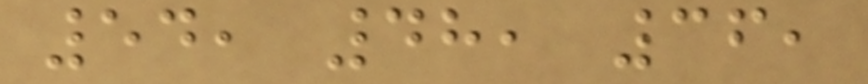54, 48, 36,
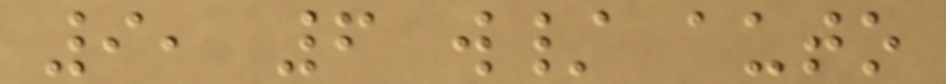9, 6 w/ auto
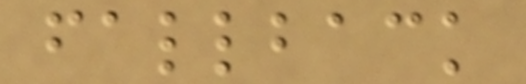fallback
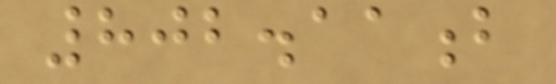802.11b
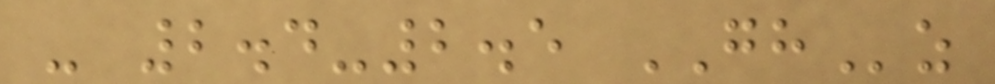- 2.4-2.5 GHz
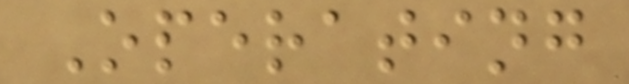Operating
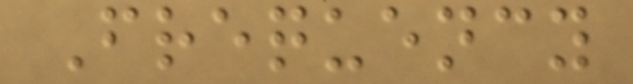Frequency
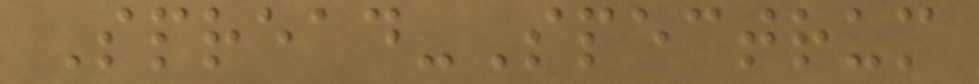Spread-Spectrum
